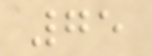75
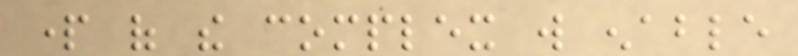part of the complex will enable
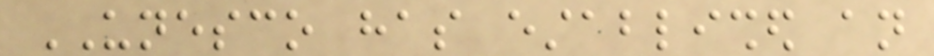UNESCO has established an
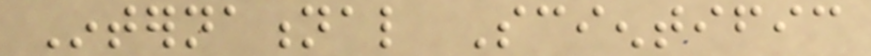International Scientific
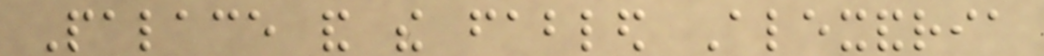Palace and the fabled Alexandria
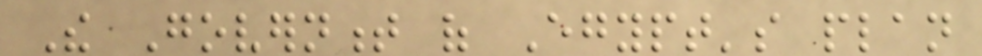The Government of Egypt's plan
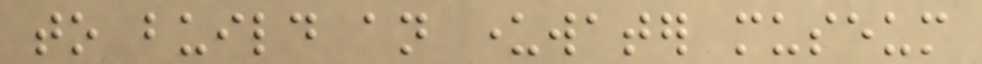to build an underwater museum
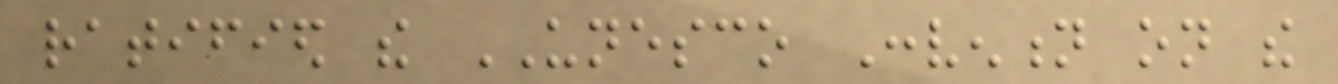ratified the UNESCO Convention on the
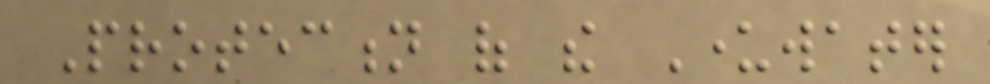Protection of the Underwater
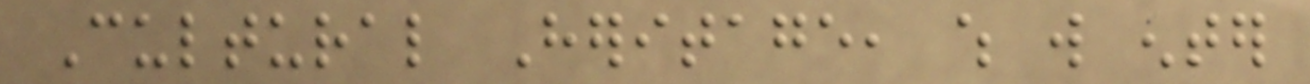Cultural Heritage, which will enter
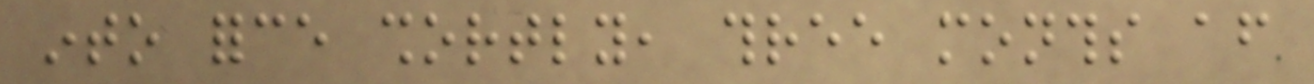into force shortly, three months after
